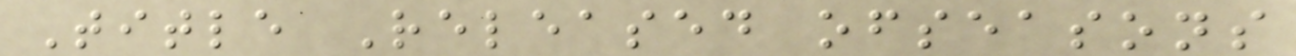Title Released ofseasons
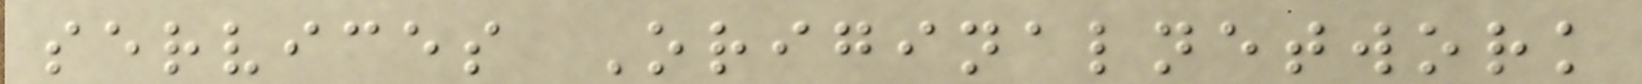services Originalnetwork
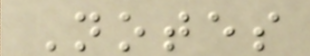Notes
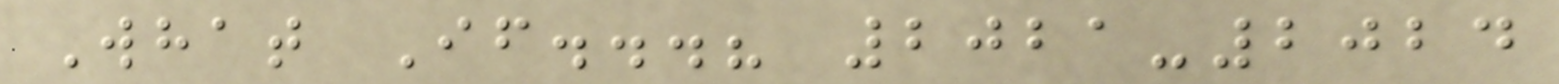What If...? 2021-2024
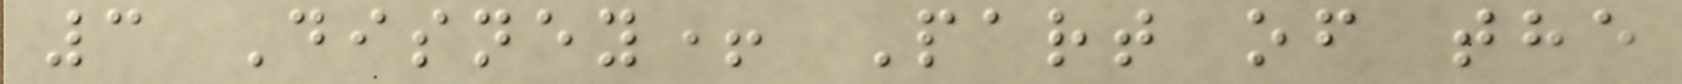3 Disney+ Part of the
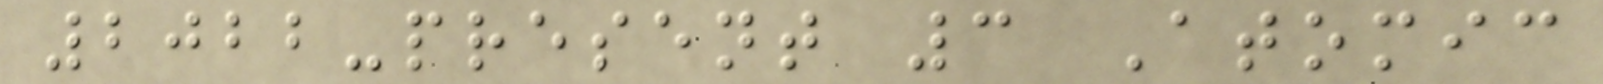2022-present 3 Atomic
